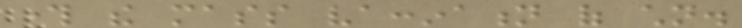through the mass vaccination of children.
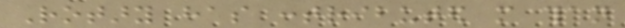Rotary has contributed more than
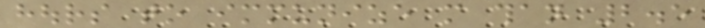hours to immunize more than 2.5
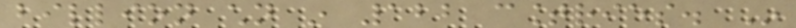billion children in 122 countries. In
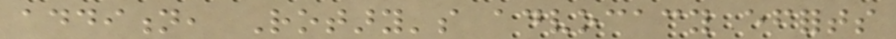addition, Rotary's advocacy efforts
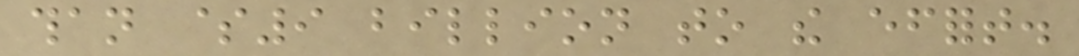than $9 billion to the effort.
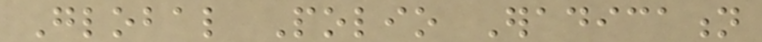Global Polio Eradication
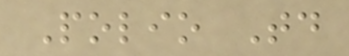Polio Today
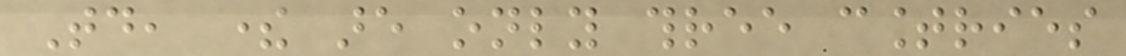Today, there are only three countries
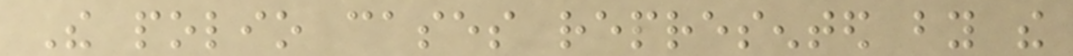The polio cases represented by the
